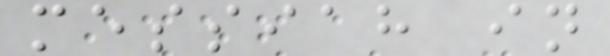messiah in
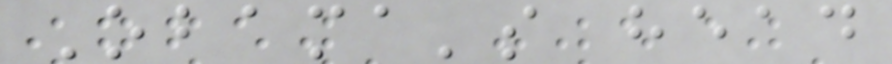Obama's head
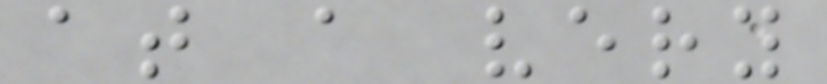at a very
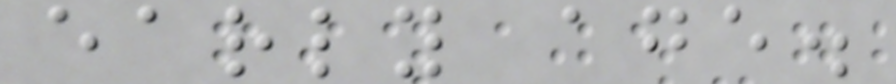early age.
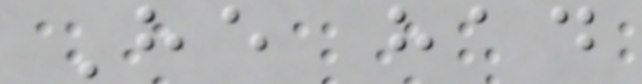He had
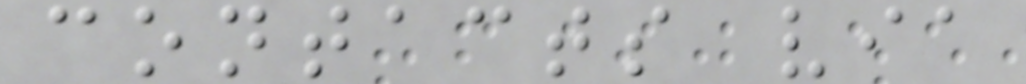contacts via
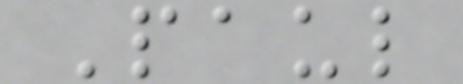Paul
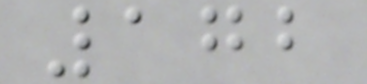172
